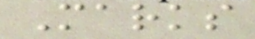Marks
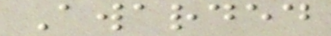Awarded
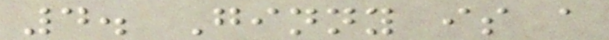4. Ginny is a
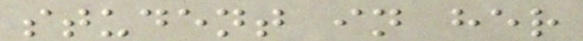student in her
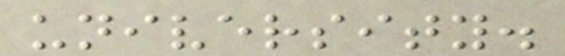university.
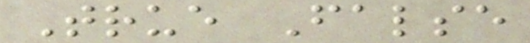True False
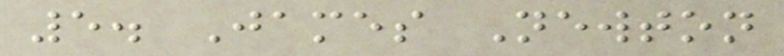5. James Newton
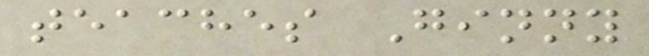teaches Ginny
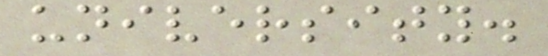university.
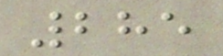285
